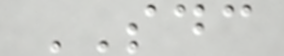SDC
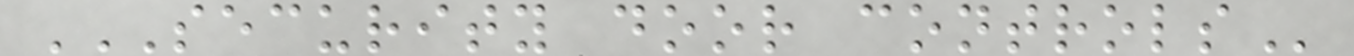SECURITY DOOR CONTROLS
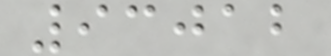93012
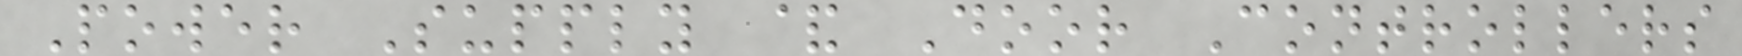Power Supply & Door Controllers
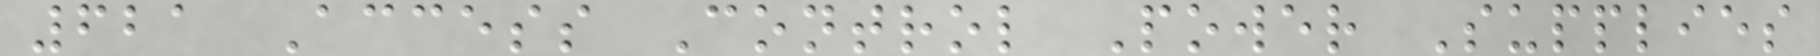621 Access Control Power Supplies
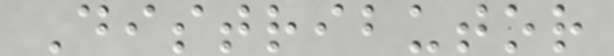Distributor
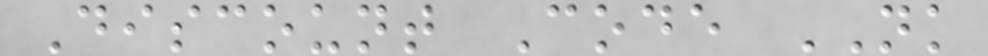Discount Code NK
